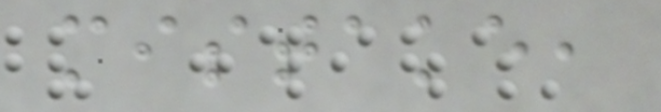mistake,
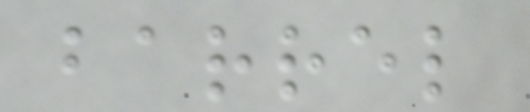barrel
